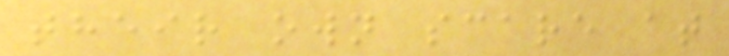their own scare at
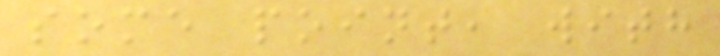some point, with
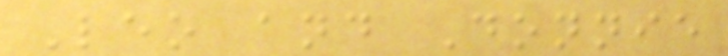Leo and Donnie
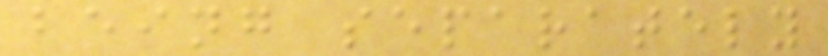being separately
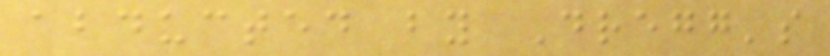abducted by Dregg's
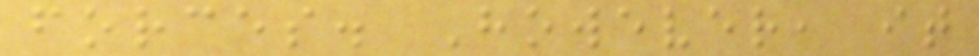forces. However, it
